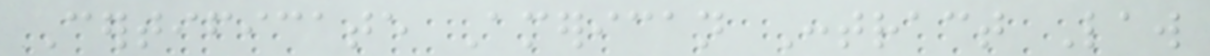Certificate American Contract Law
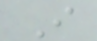I
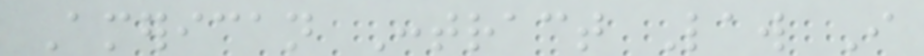American Contract Law I
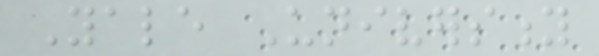Yale University
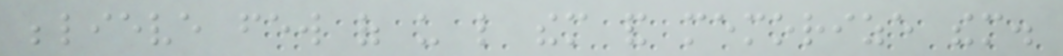believe few of us like them and memorize them.
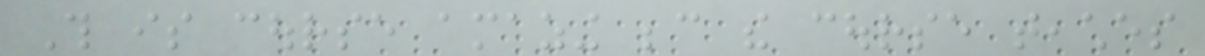This is course amazing because the course teaches
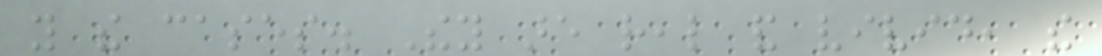you the cases. They are real and vivid, the
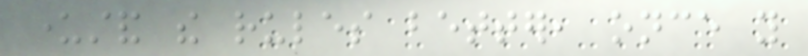understand the rules better, once you
